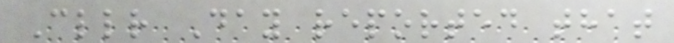Cllr Day reported that
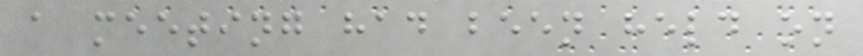a meeting had been held on
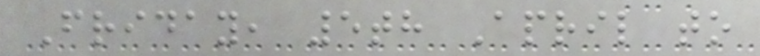Friday, 5th April to
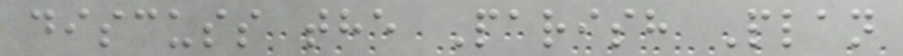discuss the Parish Plan
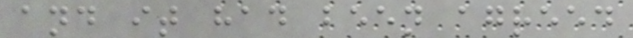and it had been agreed
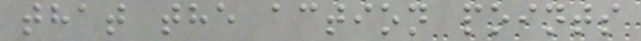that the action points
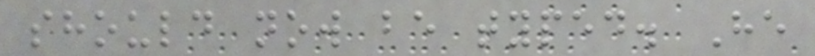should now be typed. He
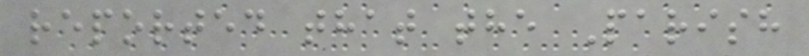reported that the Parish
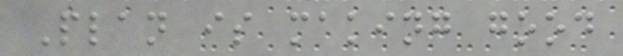Plan is making good
